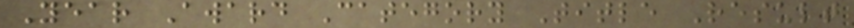Year Award Category Title Result
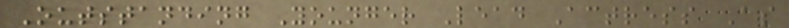Outstanding Younger Lead Actress As
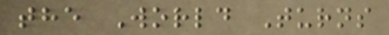the World Turns
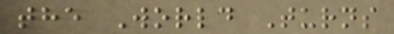the World Turns
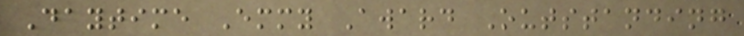Daytime Emmy Award Outstanding
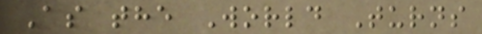As the World Turns
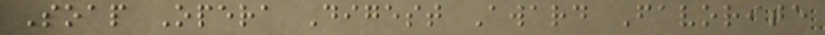Soap Opera Digest Award Favorite
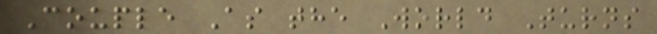Couple As the World Turns
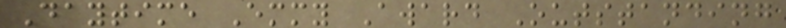Daytime Emmy Award Outstanding
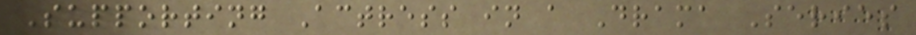Supporting Actress in a Drama Series
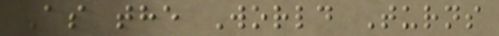As the World Turns
